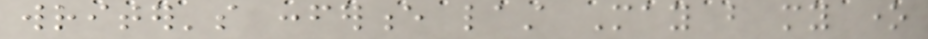writer's conference last May but my one
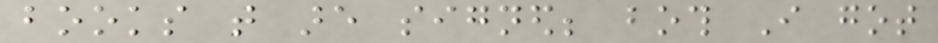books that are signed; both I got
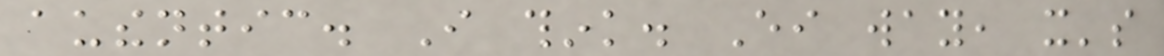authentic. I think. Either way, it's
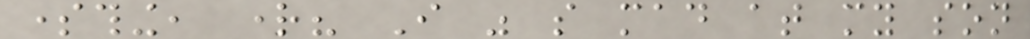something, right? I was so mad at my son
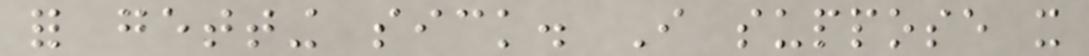for getting sick. I suppose it
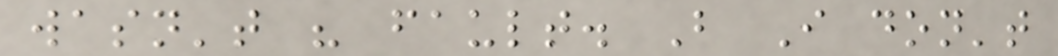wasn't his fault. But I don't
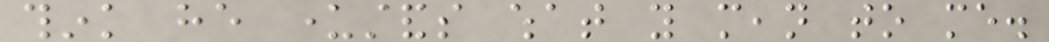think he understands what you mean to me.
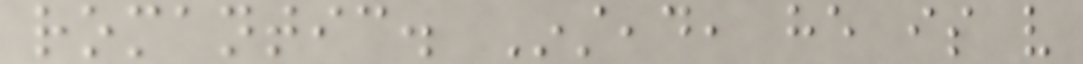romantic. Instead, he is very
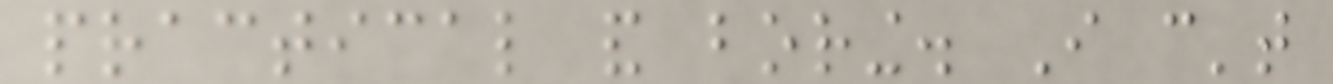practical and boring. I can't
